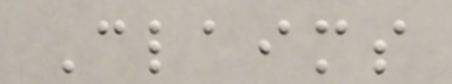Claims
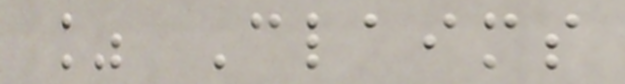% Claims
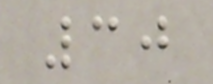30
